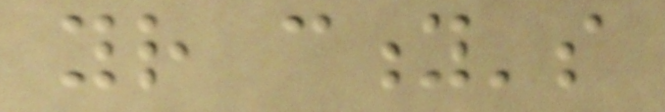your city's
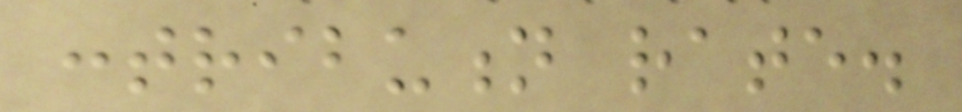contribution rate.
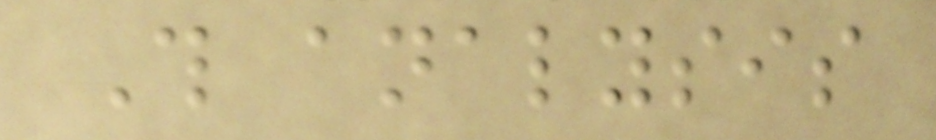This analysis
